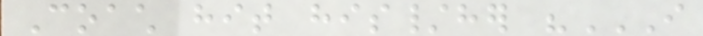Coach hit his/her "I
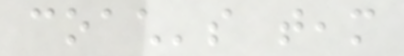coach's team
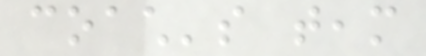coach's team
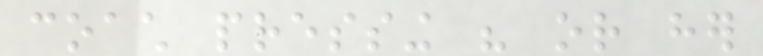coach pressing his or her
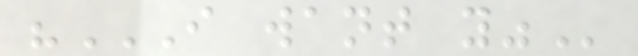"I WANT YOU"
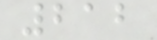212
